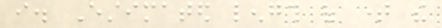i. Estimated length of time the
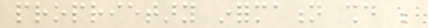proprietary information should be
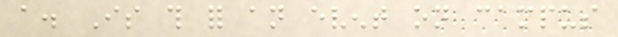a. Is this for an event on campus
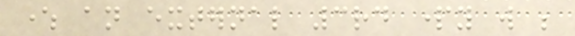where an external 3rd party will be
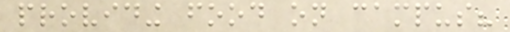providing food on campus?
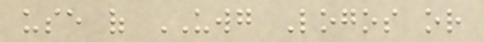use of UWG Logos or
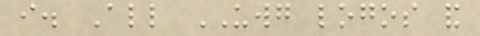i. All UWG logos and
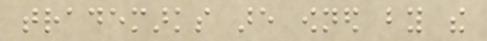trademarks are owned by the
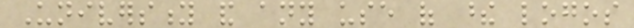University and any use of these logos
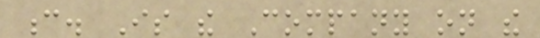c. Is the Company on the
